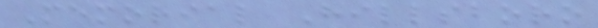Memorial Hillsboro
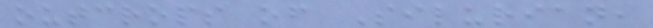outcrops of Silurian,
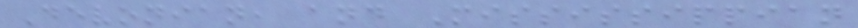Devonian, and Mississippian
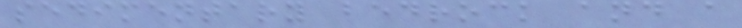sedimentary bedrock and a
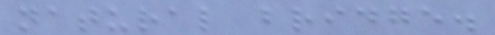natural bridge.
